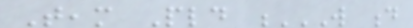Team Pld W D
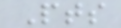Pts
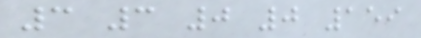3 3 0 0 159
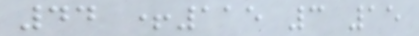44 +115 3 15
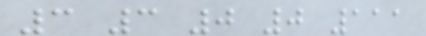3 3 0 0 111
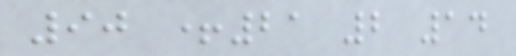90 +21 2 14
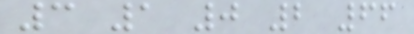3 1 0 2 66
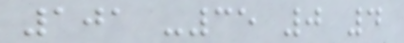101 -35 0 4
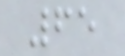65
